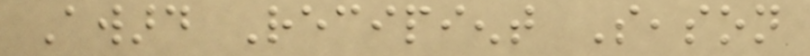Award Recipient Season
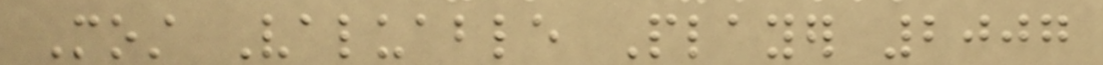Most Valuable Player 2007
